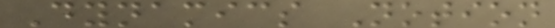Dynamics Notion
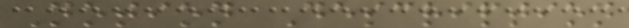Notion Description
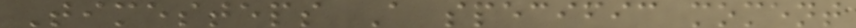Timesteps A specific moment
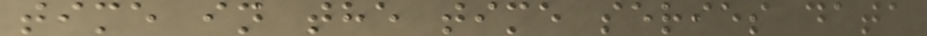time in the time series data
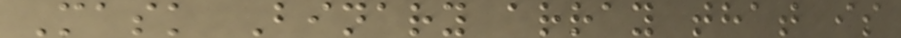Mask Binary array that is
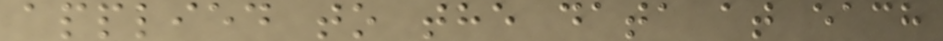applied to the data at each
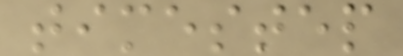timestep
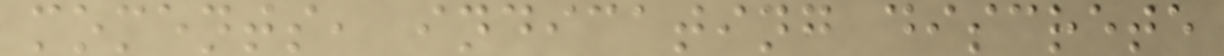moments, indicating discrete
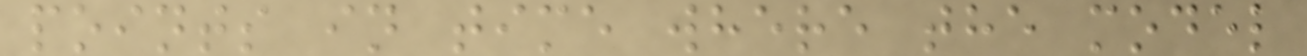points in time where the model
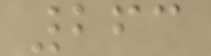263
